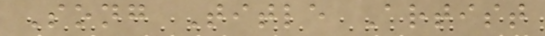Song Title Artist
